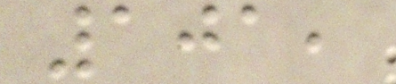101,
